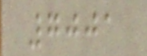7001
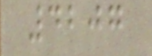4207
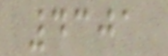4301
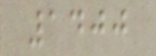1400
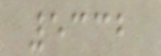5332
